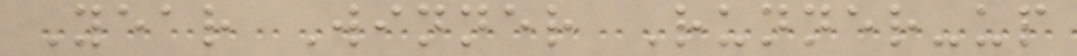Year Winner Runner-up
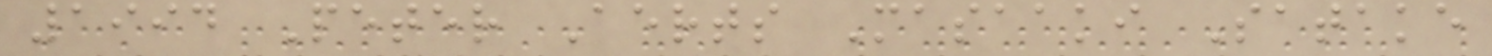1994 Peter Aerts Masaaki Satake
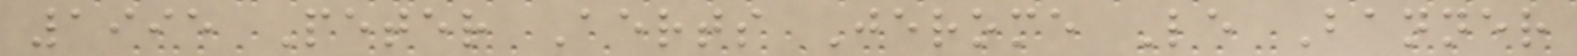1995 Peter Aerts Jerome Le Banner
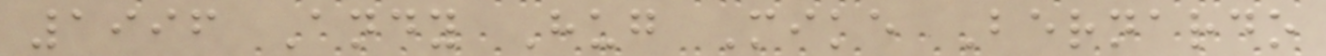1996 Andy Hug Mike Bernardo
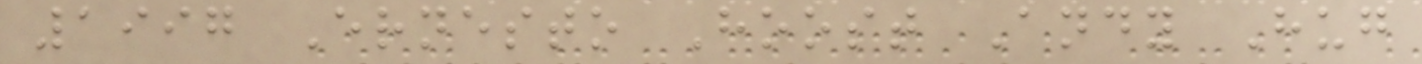1997 Ernesto Hoost Andy Hug
